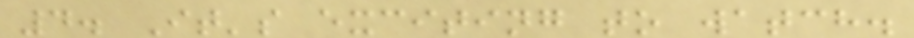4. It's exciting to watch.
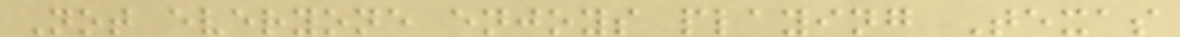Not everyone enjoys playing Texas
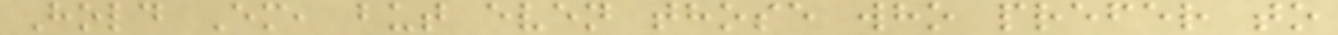Hold Em, but even those who prefer to
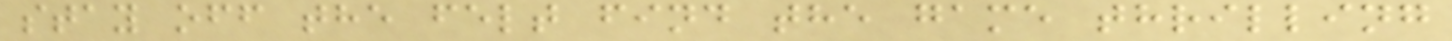stay off the felt find the game thrilling
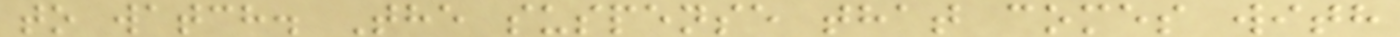to watch. The suspense that comes with
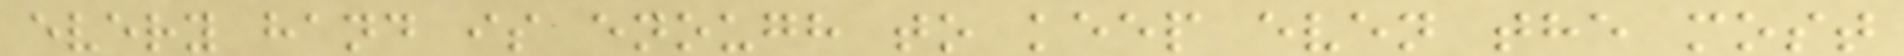every hand is enough to keep even the most
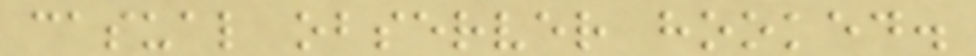casual observer hooked.
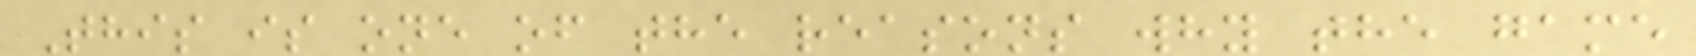This is one of the reasons why the game
